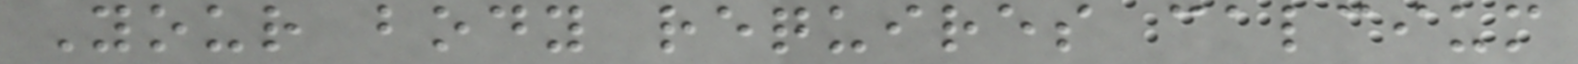Your body requires calcium
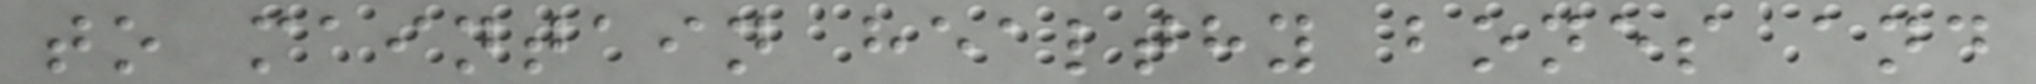to maintain healthy bones and
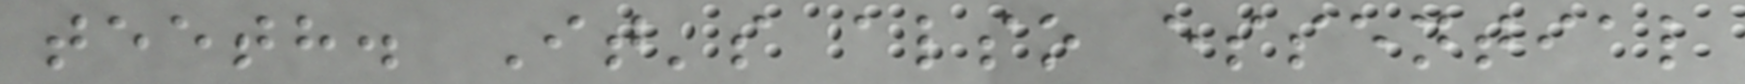teeth. It's also essential
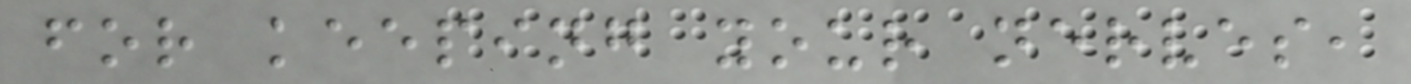for keeping your nerves,
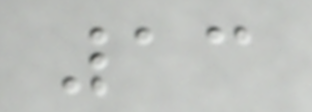13
